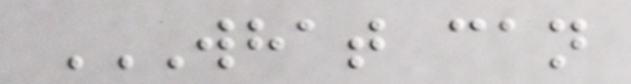WHAT CAN
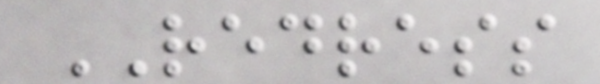REDRESS
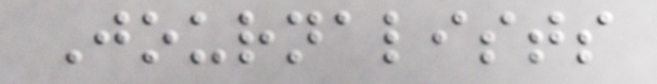Journalists
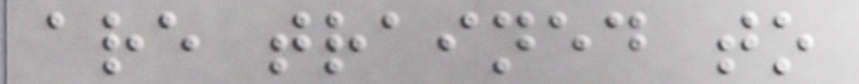are trained to
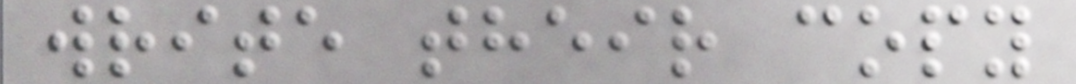write their copy
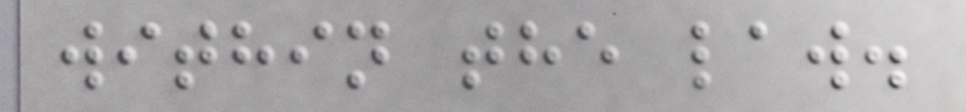within the law.
